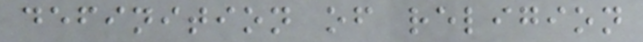definition of religion
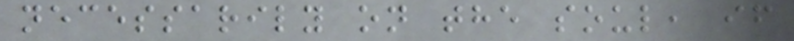necessarily on the soul, if
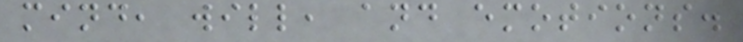mind, will, and emotions.
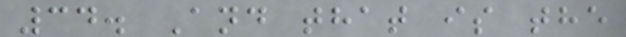34. And that is the
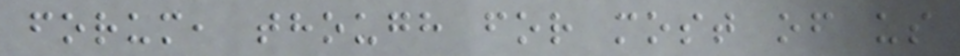forum, though for most of us
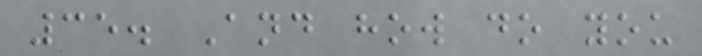35. And how do you
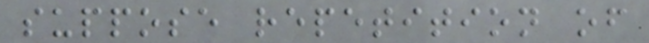suppose repetition of
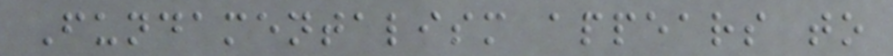Fundamentalism appears to
